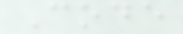Code
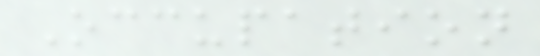Occupation
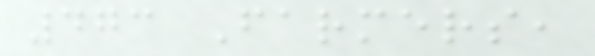473 Farmers,
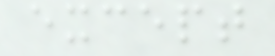except
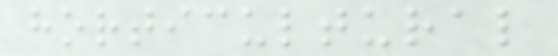horticultural
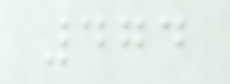474
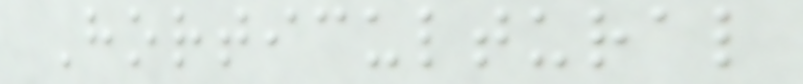Horticultural
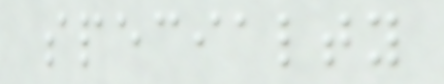specialty
